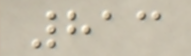813
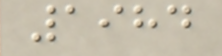1984
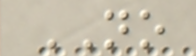NO
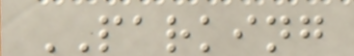PARKING
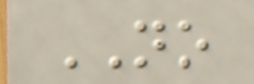NO
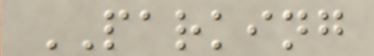PARKING
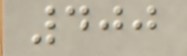400
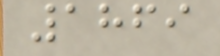1869
